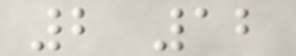2 12
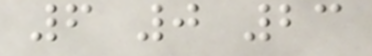6 0 23
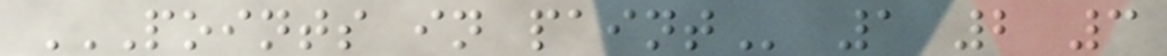POINTS IN PAINT 1 2 3
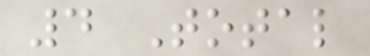4 Total
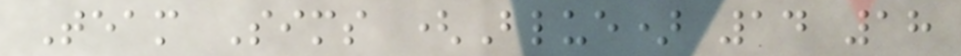Team Sims (Blue) 14 18
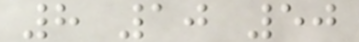8 10 50
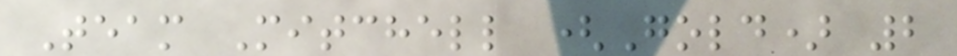Team Mitchell (Gold) 2
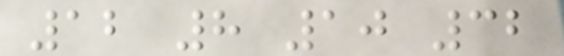12 8 10 32
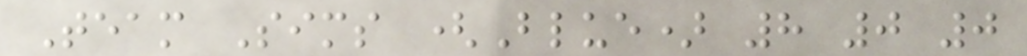Team Sims (Blue) 8 0 0
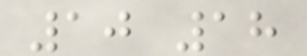10 18
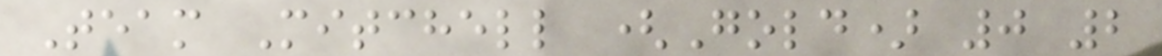Team Mitchell (Gold) 0 2
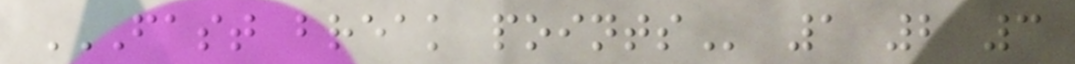FAST BREAK POINTS 1 2 3
